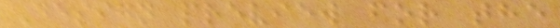Design preview for the
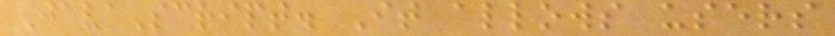JavaScript. It allows users
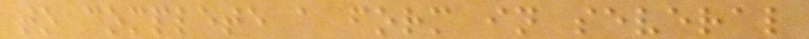to complete a form in several
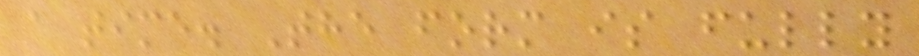a time. The form is fully
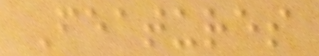Features
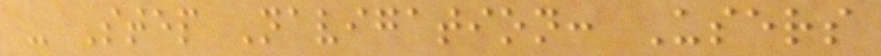- Step Navigation: Users
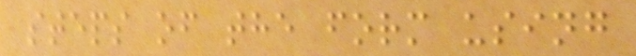steps of the form using
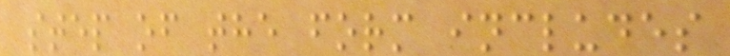step of the form includes
